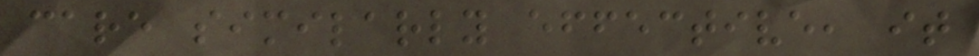care similarly effective, it
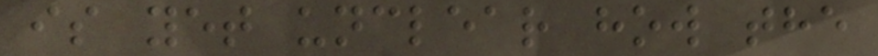is yet unclear how the
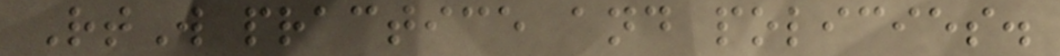RtW practice and policies.
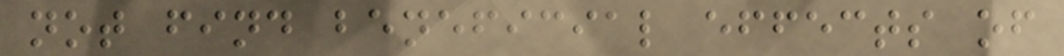not find beneficial effects of
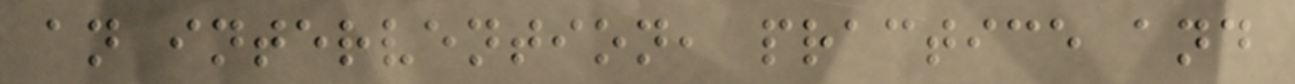an intervention, practice and
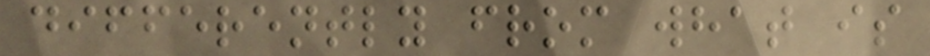differently from what is
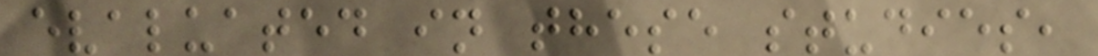evaluated in these studies,
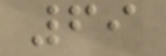69
